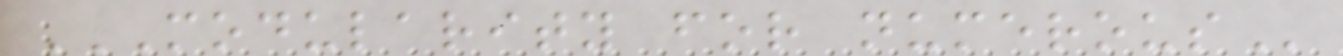MODULARITY FOR NUMEROUS
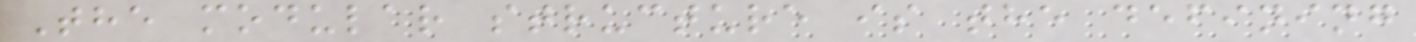The modular structure is the defining
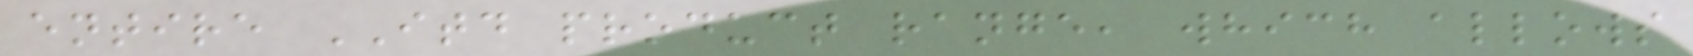entire ITD product range, which allows
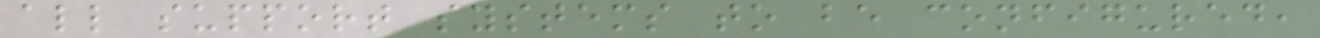all support systems to be configured,
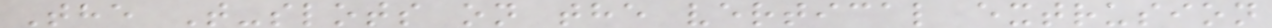The T-slots on the vertical extrusion
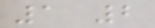1 2
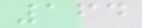164
